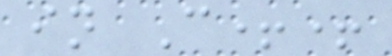in C++
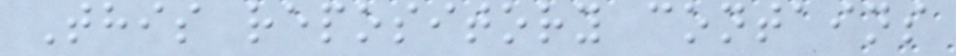This repository contains
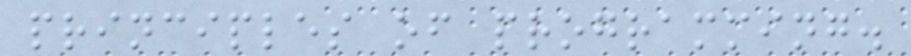principles of programming.
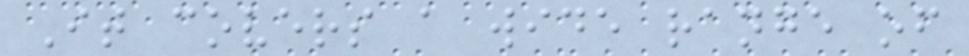It covers a wide range of
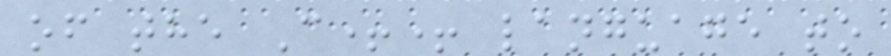of the C++ language to
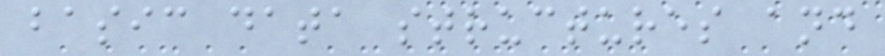basic data structures and
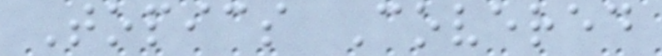Topics Covered
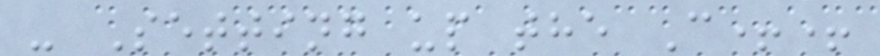- Setting up the C++
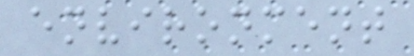environment
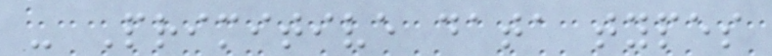- Primitive data types
